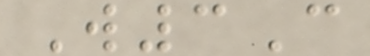W3C
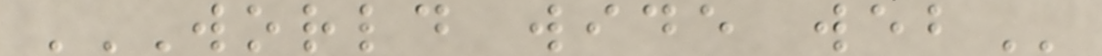WORLD WIDE WEB
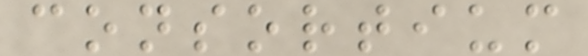consortium
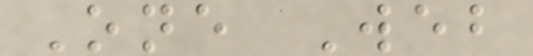One Web
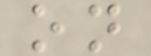on
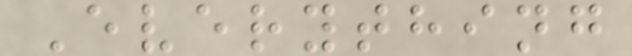Everything
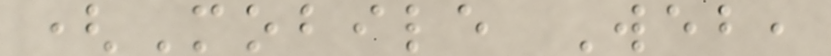(Mobile Web,
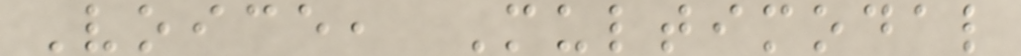Voice, Multimodal
